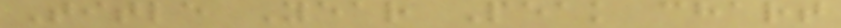Title Year Peak chart
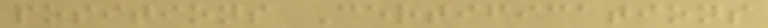positions Certifications
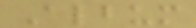Album
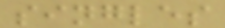singles
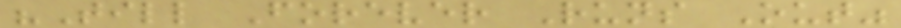"Till Forever Runs Out"
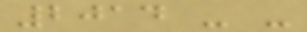2014 - -
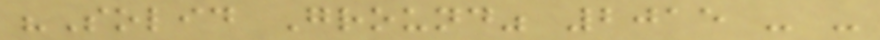"Solid Ground" 2015 - -
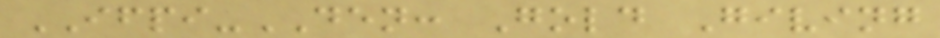IFPI-DEN: Gold Giving
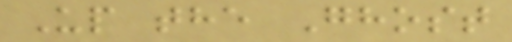Up the Ghost
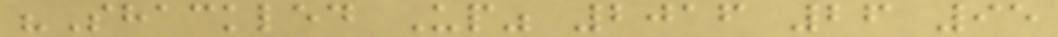"Shackled Up" 2016 26 95
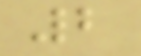2
